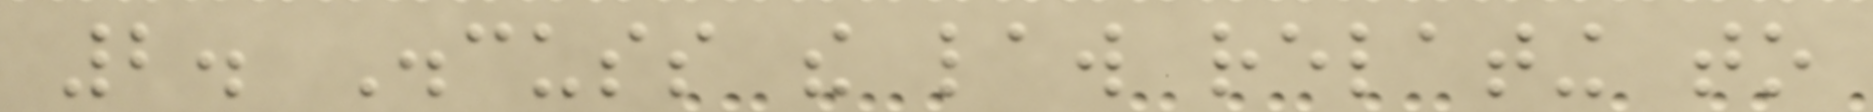2. Discuss the law relating to
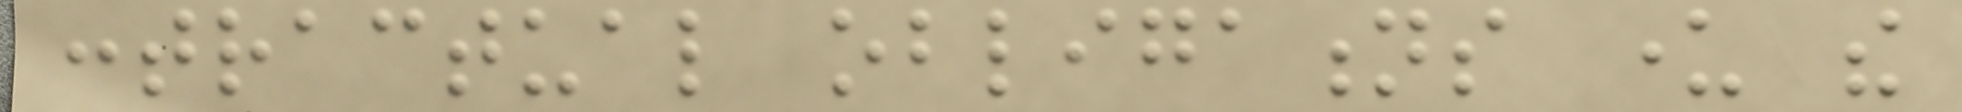contractual obligations under the
